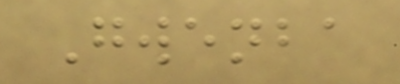Gwenba
